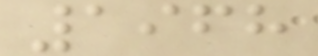1968
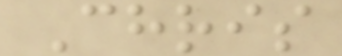Chris
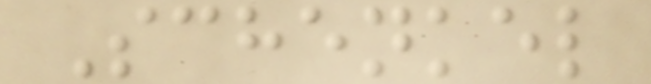Schenkel
